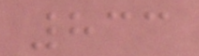833
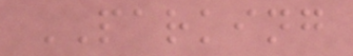PARKING
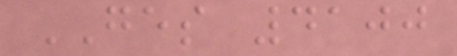GES 4100
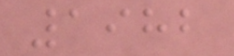1982
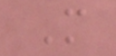M
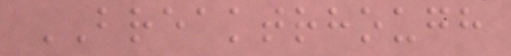BREAKTRHOUGH
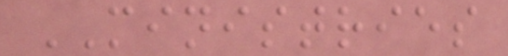MINISTRIES
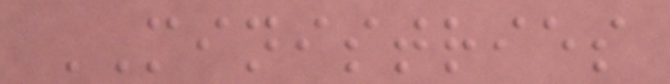MINISTRIES
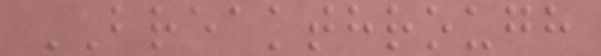BREAKTHROUGH
